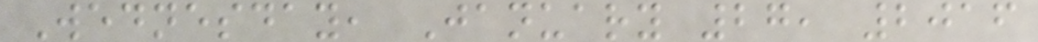Wednesday, January 27, 2016
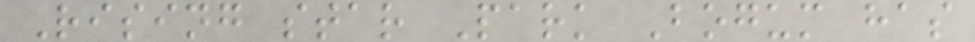Rising star Park Bogum has
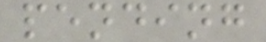pending
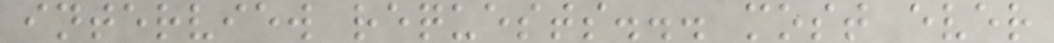interview requests... most ever
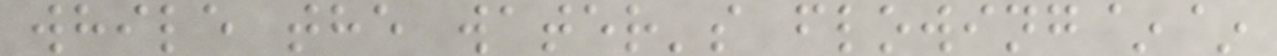while the water's flowing~~
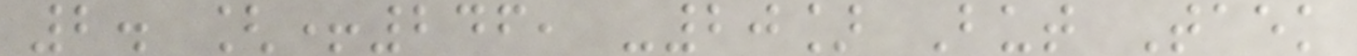2. [+246, -20] But Taek
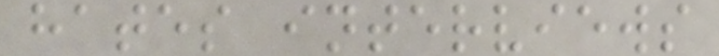hates interviews
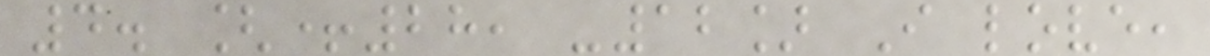4. [+28, -12] I love,
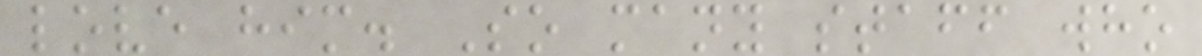love him. So many staff who
